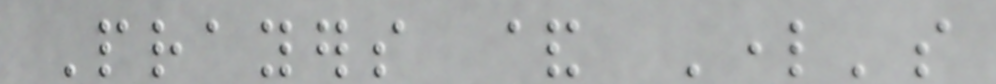Prayers & Lord's
